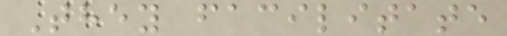They facilitate
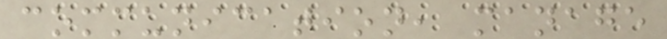communication, manage
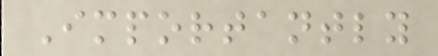Importantly
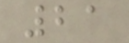21
